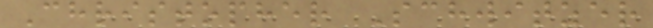Christopher Schwitzer
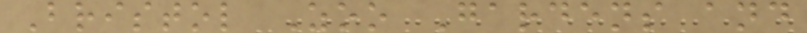Bristol Zoo Gardens and
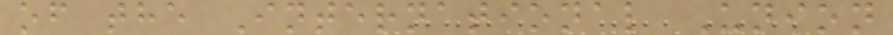of the International Union
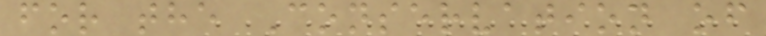for the Conservation of
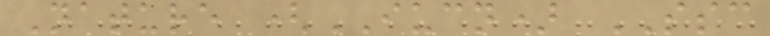Nature (IUCN) SSC
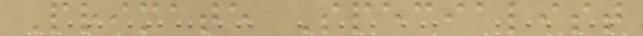Primate Specialist
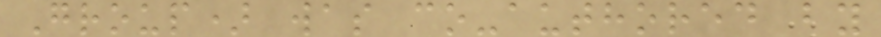Group) was co-authored by
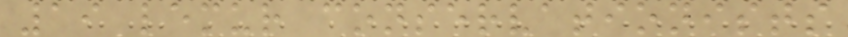19 lemur conservationists
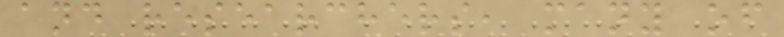and researchers, many of
